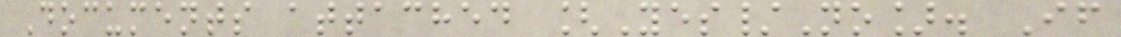Documents attached [Yes/No]. If
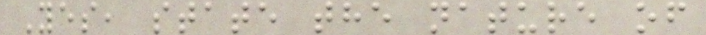Yes, state the nature of
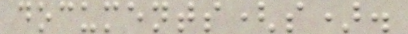documents(s).
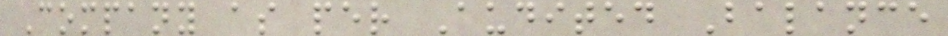Company as per Audited Balance
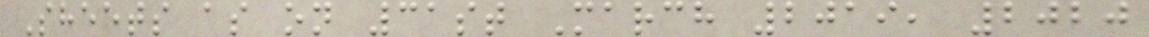Sheets as on 31st March 2019, 2020
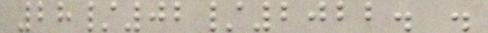28/02/2022. .
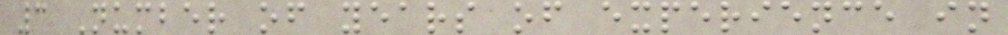3 Number of years of experience in
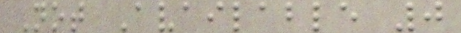Not Available 0
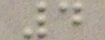4
